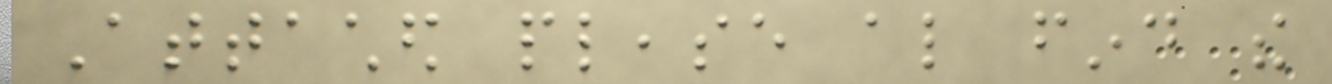Attached please also find the
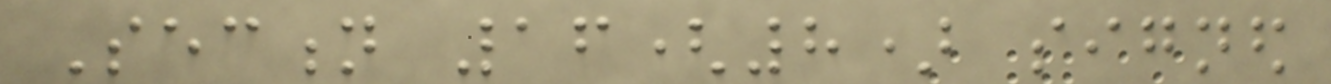Section 16(8) signed
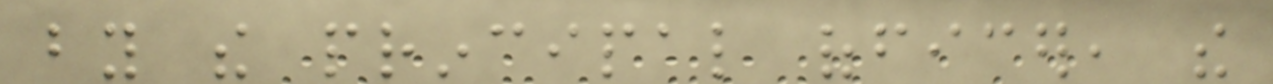by the principal officer, the
